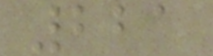221
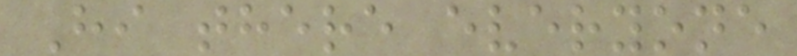Hi there everyone
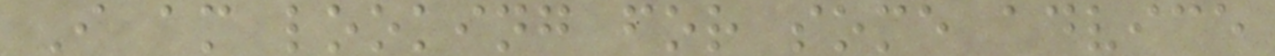I am looking for some advice
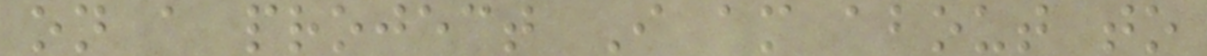on a project I am about to
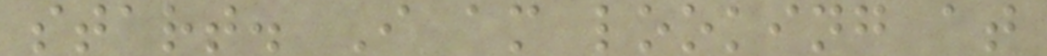start. I am looking at
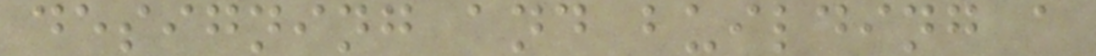designing and building a
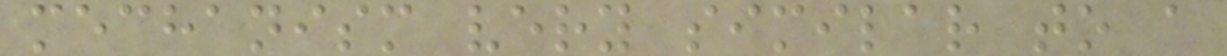mechanism very similar to a
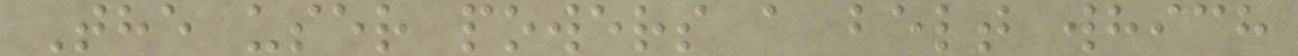The user powers a belt which
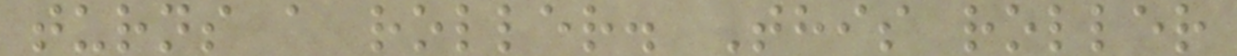turns a roller. This roller
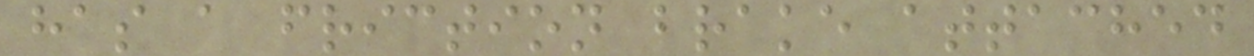has a friction brake attached
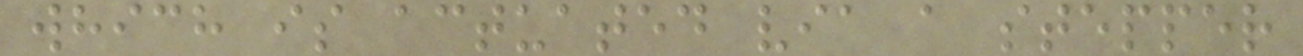which is actuated via a stepper
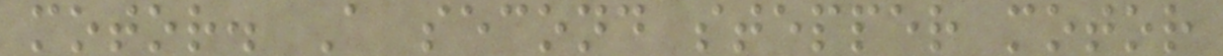motor. A second stepper motor
